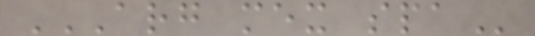ARG MEX SPA
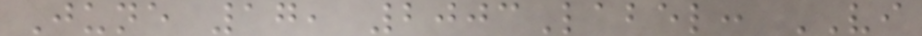June 17, 2003Label: VI
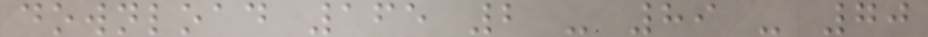download 165 2 - 89 - 70
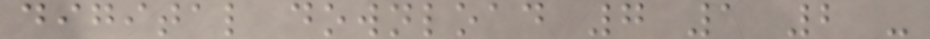digital download 7 1 2 -
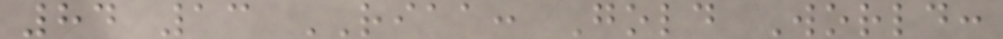84 13 RIAA: Gold World:
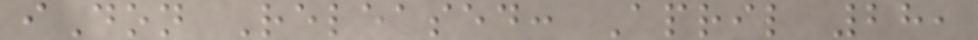iDon Released: April 28,
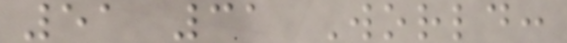51 31 World:
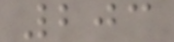203
